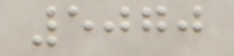5070
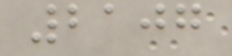2107
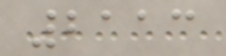2113
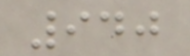940
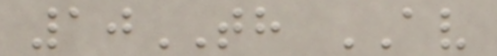10TH AV
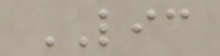LIC
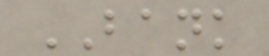BANK
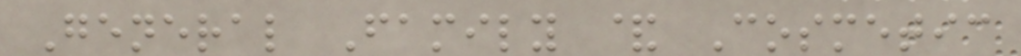General Family & Cosmetic
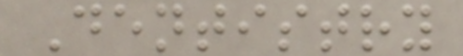Dentistry
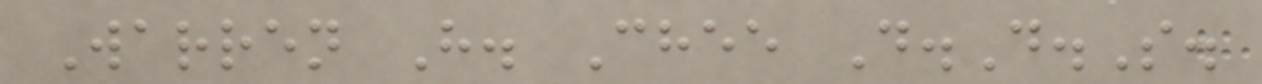Warren H. Chee D.D.S.
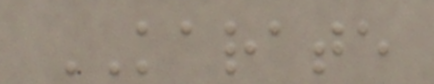KARATE
